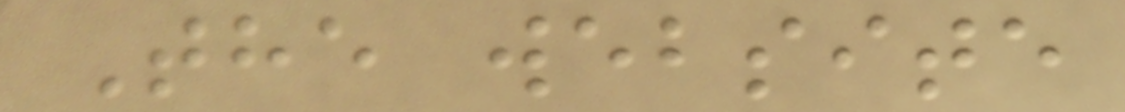The website
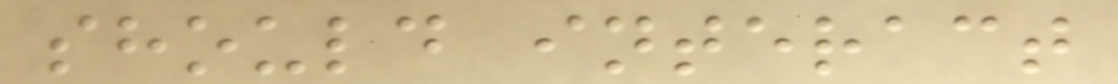should interact
